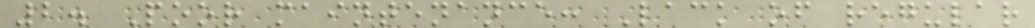2. Poor maintenance: Lack of regular
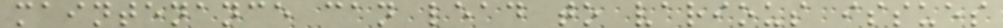maintenance can lead to various issues
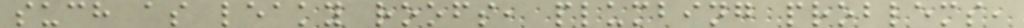such as leaky roofs, plumbing problems,
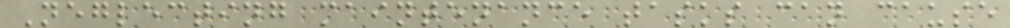Neglecting maintenance tasks can cause
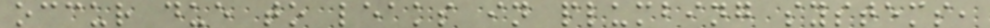occur due to leaks in plumbing systems,
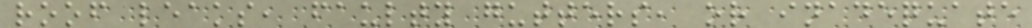roof leaks, faulty gutters, or inadequate
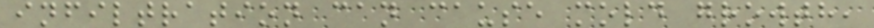infiltration can cause mold growth,
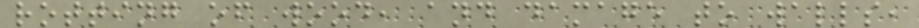rotting of wood, and damage to walls,
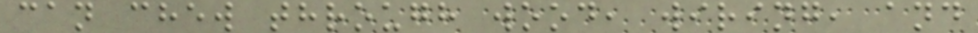can chew through wood, wiring, and
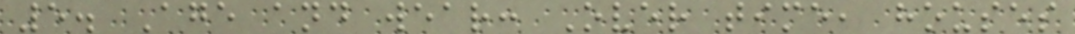5. Age and wear: Over time, houses
